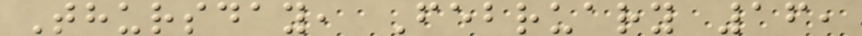Thursday, February 16,
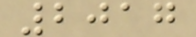2017
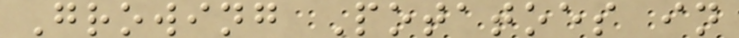Growing Potatoes in
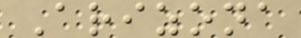Arizona
